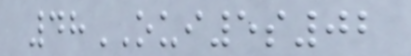48OUI5s02
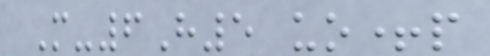M-6H5 uo+p
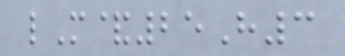lM&25H3
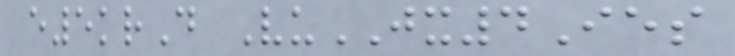e5krD VuJX4Ies
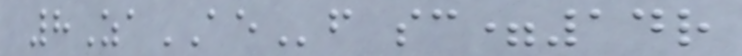8ZaAEf sc=14r
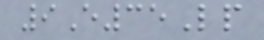9E35Lp
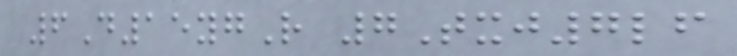6D15ygR 7Txj7lf
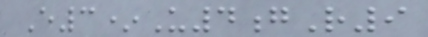E3*U4gR9
